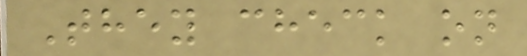They check on
